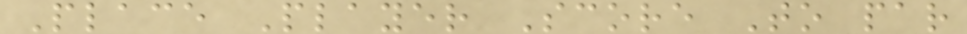Place Player Score To par
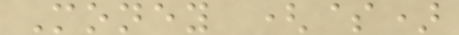Money ($)
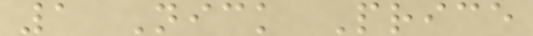1 Nick Price
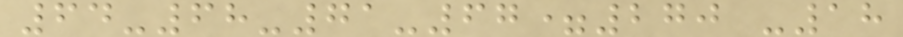64-68-71-67=270 -18
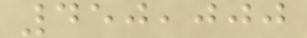450,000
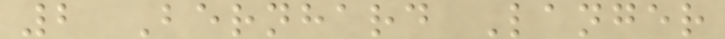2 Bernhard Langer
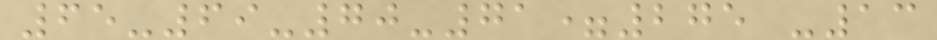65-69-70-71=275 -13
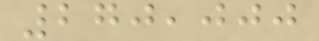270,000
